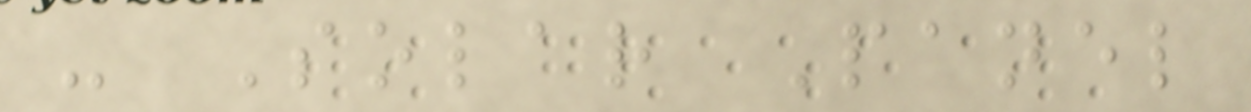- Solar Panel
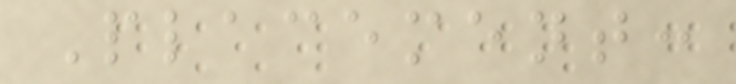Placement:
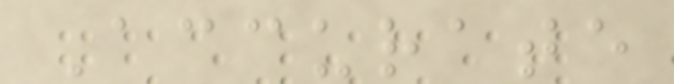Accurate
